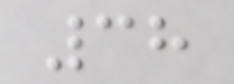38
